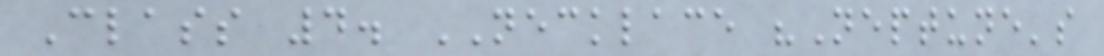Class 4. NECKLACE "Neptune's
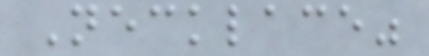Necklace"
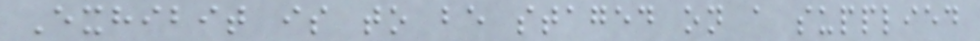Exhibit is to be staged on a supplied
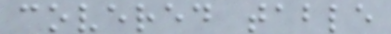covered table
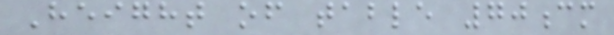Height of table 70cm
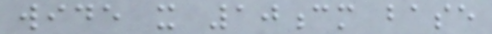wide x 10cm base
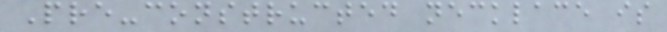Pre-constructed necklace is
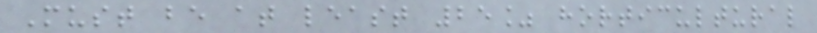Must be at least 25% horticultural
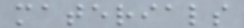materials
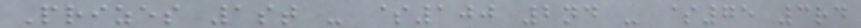Prizes 1st - $100 2nd - $75 3rd
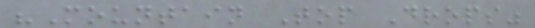"Mountain Top Drops"
